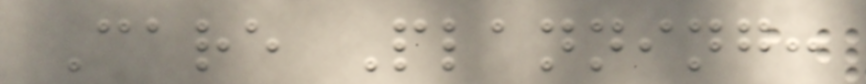Care Planning:
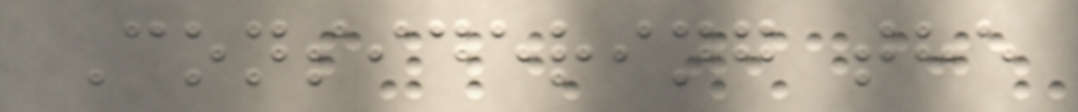Considering the
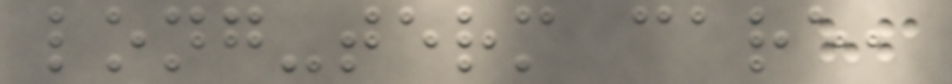long-term care,
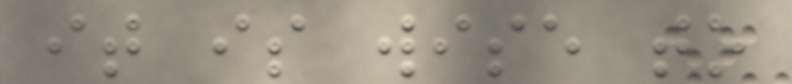it is wise to
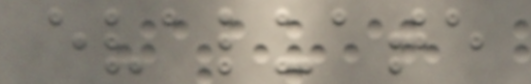evaluate
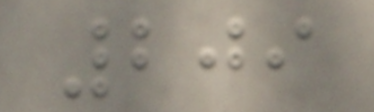209
